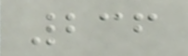236
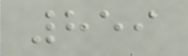859
